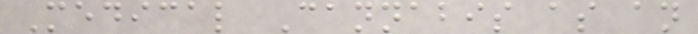Medical Cannabis as an
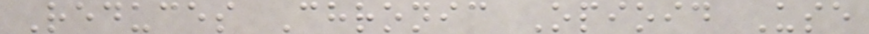Reduces Chronic Opioid Use
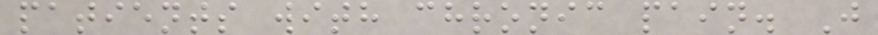patients with chronic pain. J
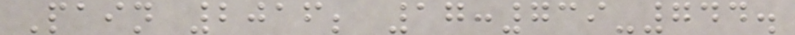Pain 2016; 17:739-744.
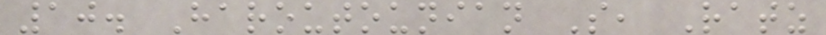10. Haroutounian S, Ratz
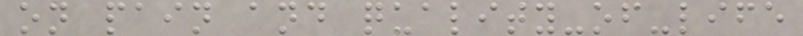on pain and quality-of-life
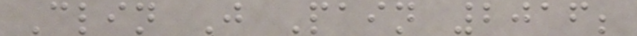Clin J Pain 2016;
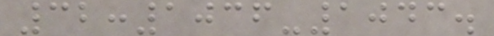32:1036-1043.
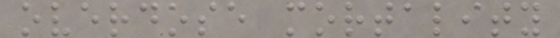overdose mortality
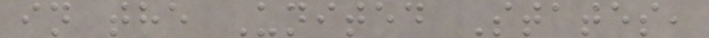in the United States,
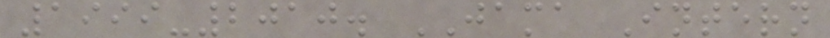1999-2010. JAMA Intern
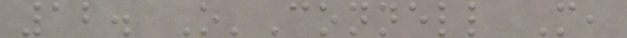12. O'Connell M,
